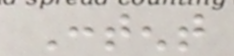Content
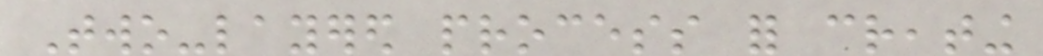Two-layered process for creating
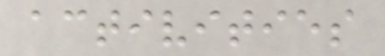activities
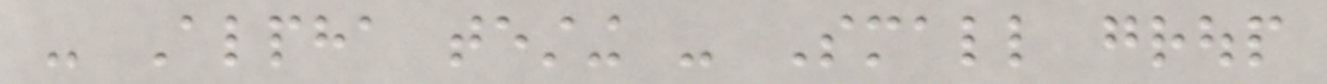- Alpha testing - Small group
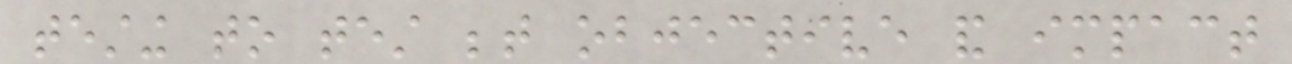testing to test between objective and impact
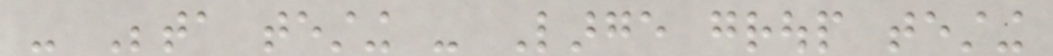- Beta testing - Large group testing
